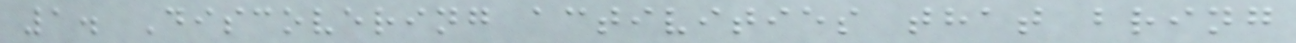1. Discovering activities that bring
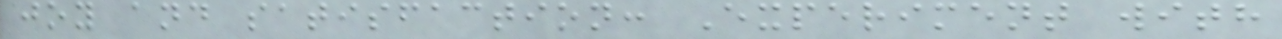joy and satisfaction: Experiment with
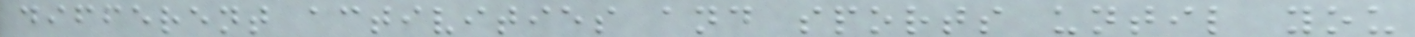different activities and sports until you
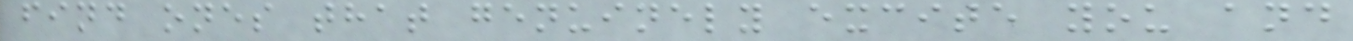find ones that genuinely excite you and
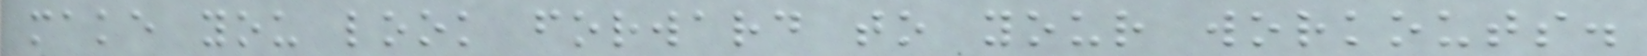make you look forward to your workouts.
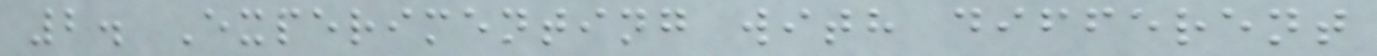2. Experimenting with different
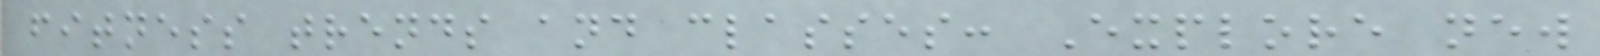fitness trends and classes: Explore new
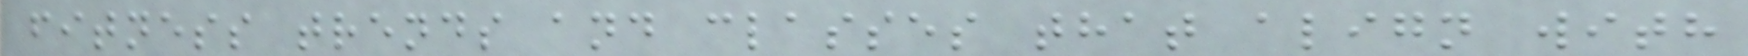fitness trends and classes that align with
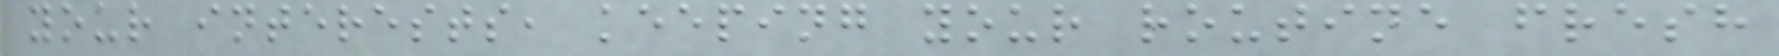your interests, keeping your routine fresh
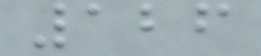126
